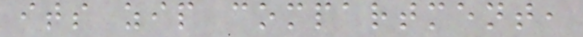its zip compartment,
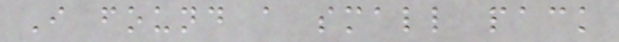I found a small pack
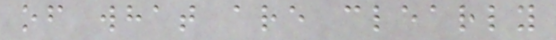of what are clearly
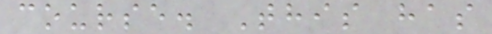course. This has
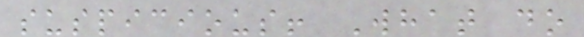suspicious! What do
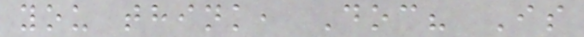you think, Doc? Is
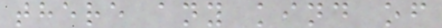there any kind of
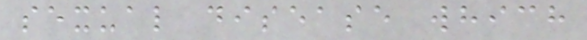sexual disease which
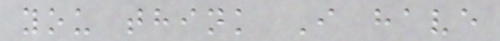you think I have
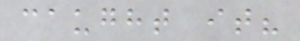caught it?
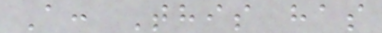A: This has
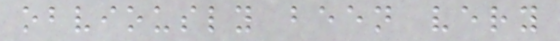obviously been very
